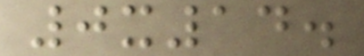0x14.
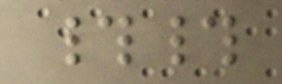##
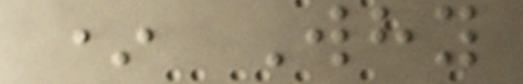* Why
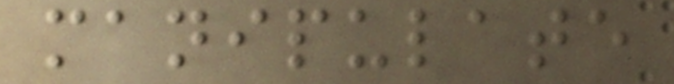manipulate
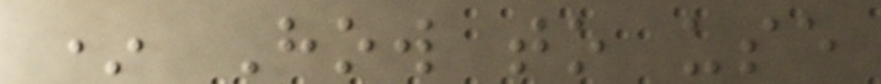* How to use
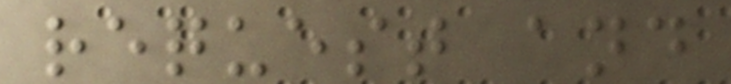request and
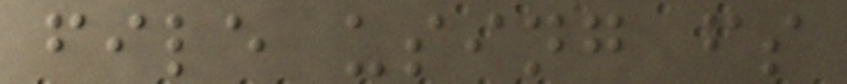file using fs
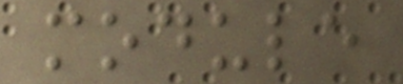module
